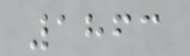1863
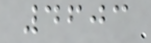4603
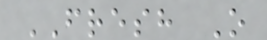FRESH O
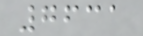7631
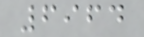6964
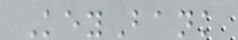KeyBank
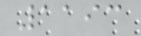1193
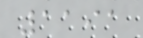1191
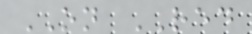ON RED
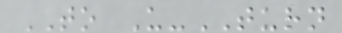TO U-TURN
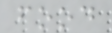food
